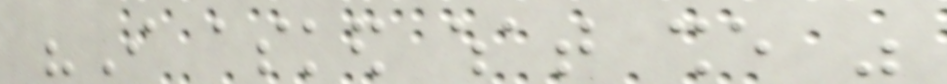"I asked what she was
